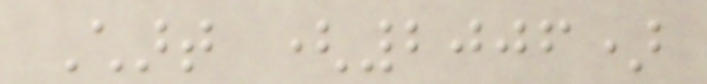Chart (2006)
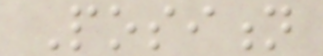Position
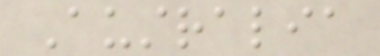Australia
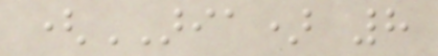(ARIA) 8
